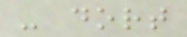- dort
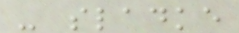- sladke
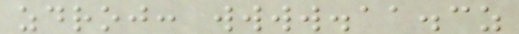zdroj: wwww.aa.cz
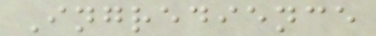Ingredience
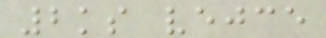2ks vejce
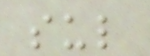sul
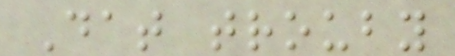Dat trouby
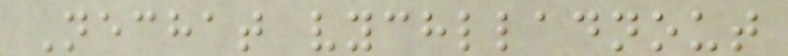Nechat vychlladnout
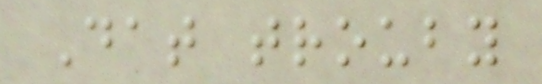Dat trouby
